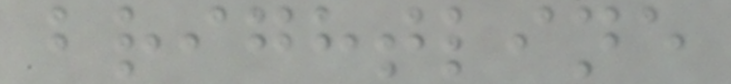brightline
